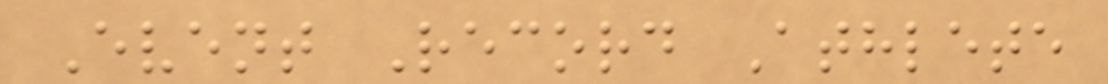Event Record Athlete
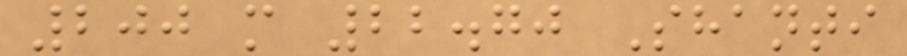200 m 22.70 Shanti
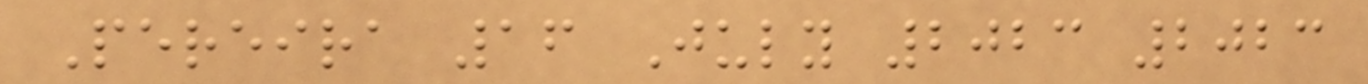Pereira 16 July 2023 2023
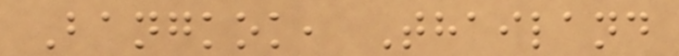Bangkok, Thailand
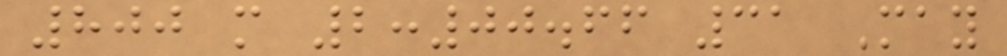800 m 2:00.66 31 May
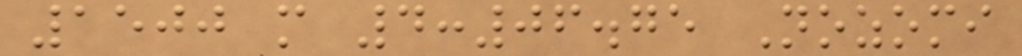1500 m 4:06.75 Nozomi
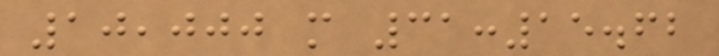10,000 m 31:15.62
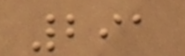291
